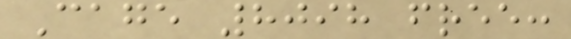Cage 8098 free:
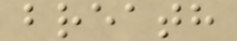breath
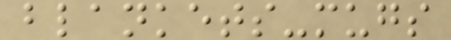blankets-mugs
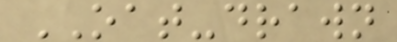OAT-drawn
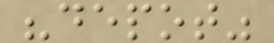"depot"
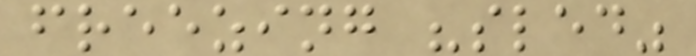freezing "sled"
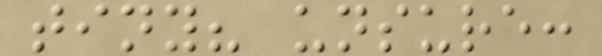tiny? unsure:
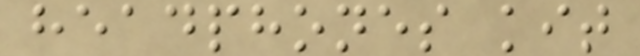headphones kit
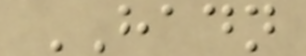HADN
